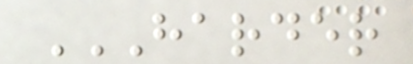HARDER
